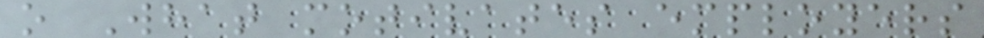o What motivates employers
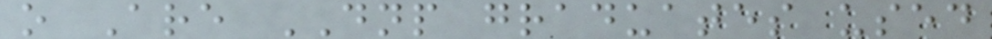o Are DNP graduates used
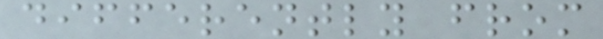differently from
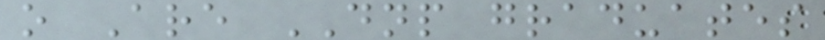o Are DNP graduates
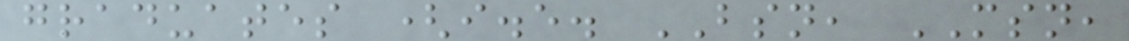graduates (i.e. BSN, MSN,
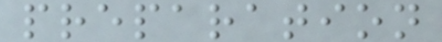preparation
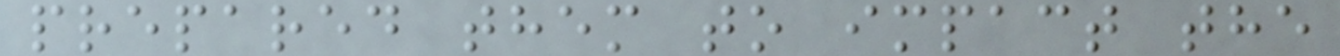prepared them to impact the
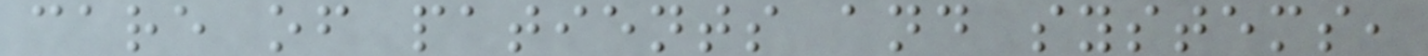care of patients and systems,
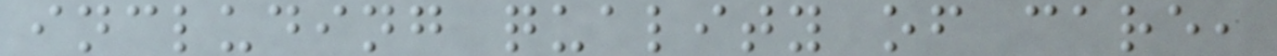including quality of care,
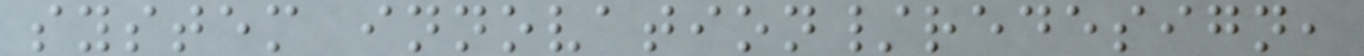system innovation/redesign,
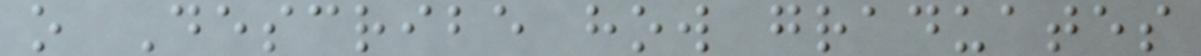o Describe how graduates
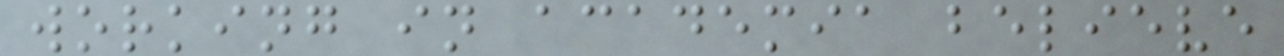working in academia believe
